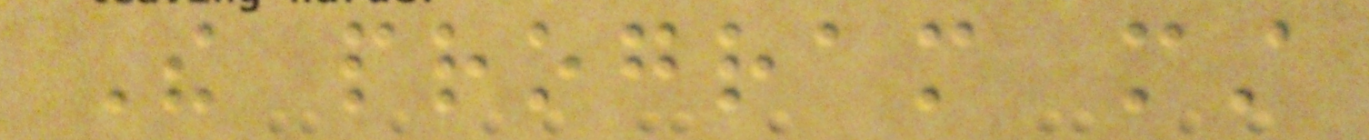The program must
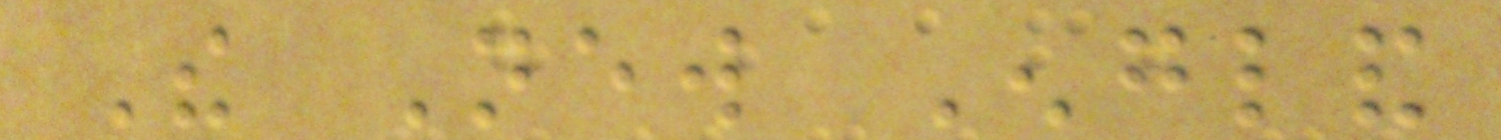The New England
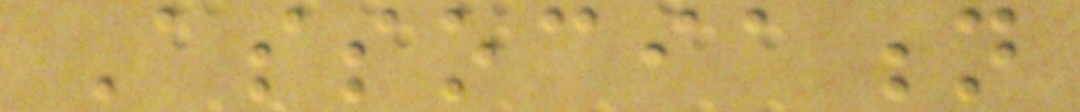Association
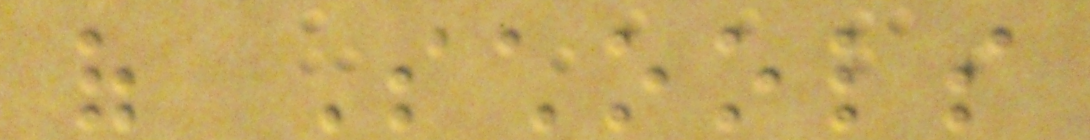of Schools
